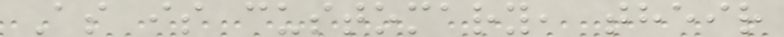As is customary, their
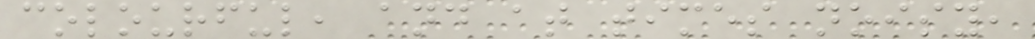colourful, and at times noisy,
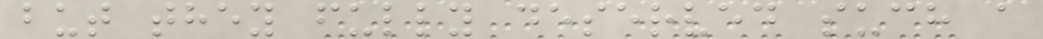but they fully deserved such a
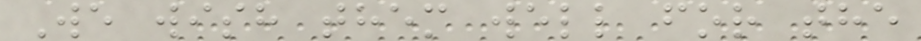We wish them well for the
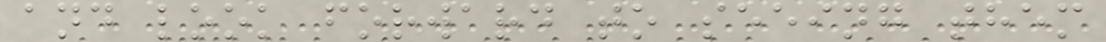and look forward to seeing them
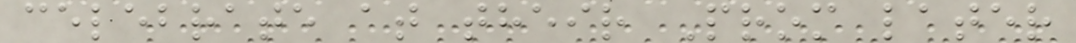celebrate at their Prom later
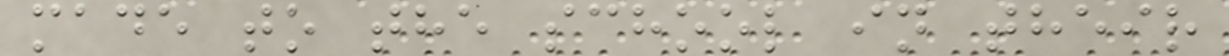made to the school in their
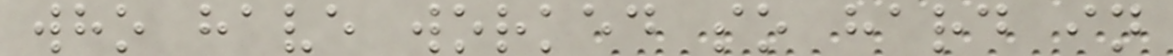who have worked so hard in
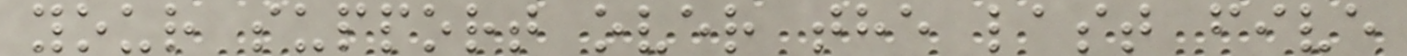your support over the last five
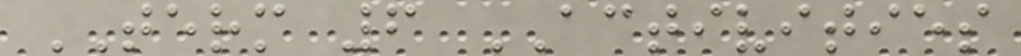TERM 6 ACTIVITIES
